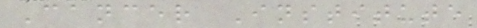Cancer Institute
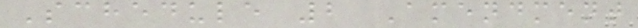Schedule 2 Amendment
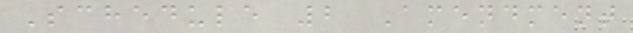Schedule 2 Amendment
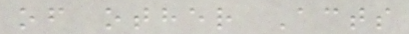of other Acts
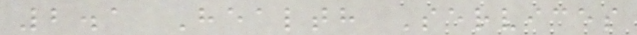2.1 Health Services
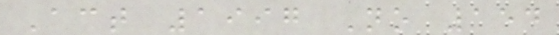Act 1997 No 154
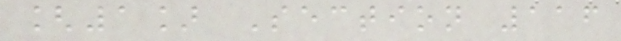[1] Section 116
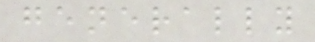generally
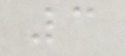3
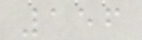156
